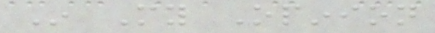In My Opinion
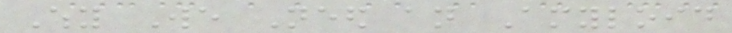Why We Need an Amyloid
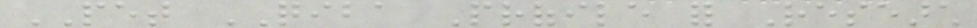PET QIBA Profile for Research
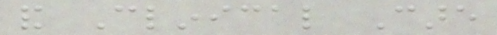and Clinical Care
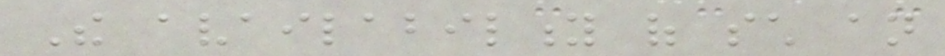The availability of such an
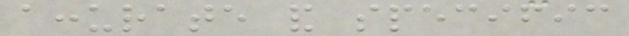accurate and specific
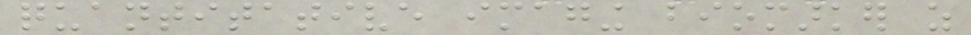quantitative imaging biomarker as
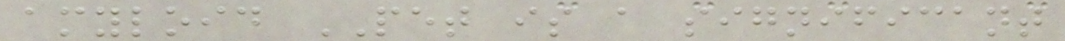amyloid PET is a significant
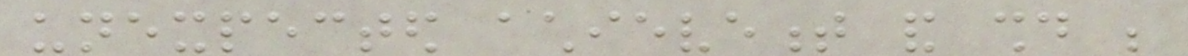unexpected achievement and should be
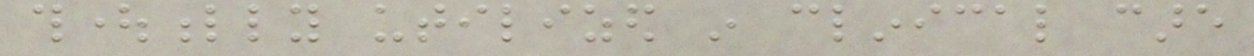thoughtfully utilized in clinical care
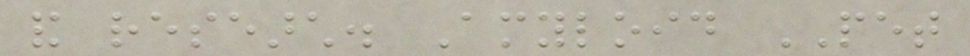and research. Amyloid PET
